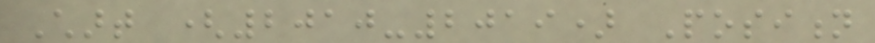Chart (2010-2019) Position
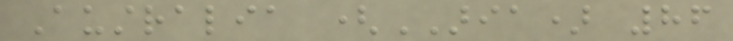Australia (ARIA) 86
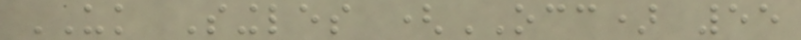UK Singles (OCC) 55
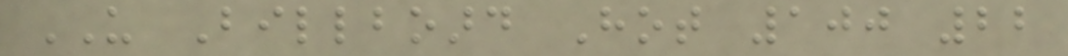US Billboard Hot 100 22
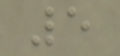5
